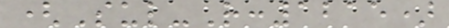(Sul-R:1215)
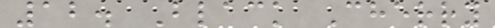12. Black Cherry
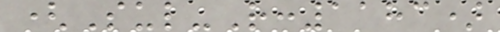(Sul-R:1183)
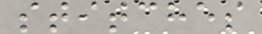stitches
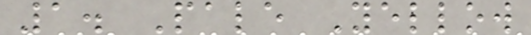1. Pale Yellow
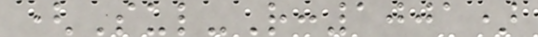(Sul-R:1001)
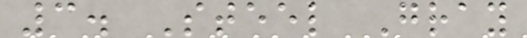3. Steel Gray
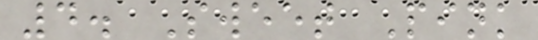4. Sweet Pink
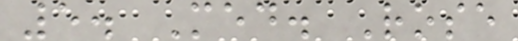5. Med. Rose
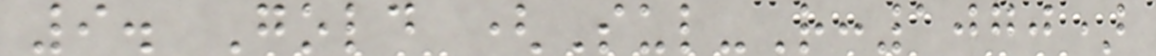9. Gold (Sul-R:1070)
